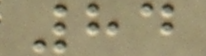84
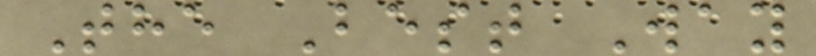The Best Way
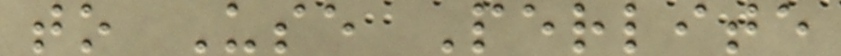to Use Perlite
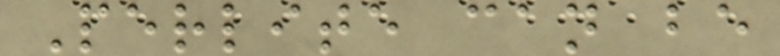Perlite can be
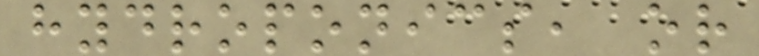hydroponics, or
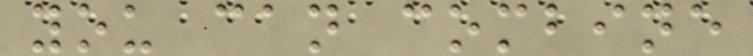you can combine
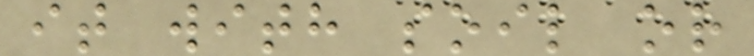it with soil or
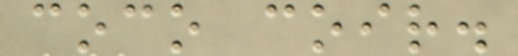coco coir.
